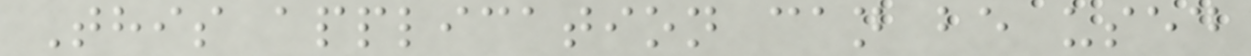This application can be used
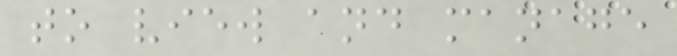to view and manage
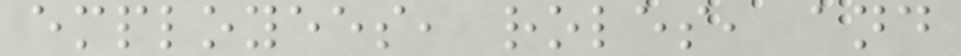employees, roles, and
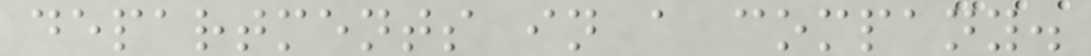departments in a company.
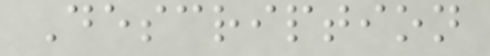Description
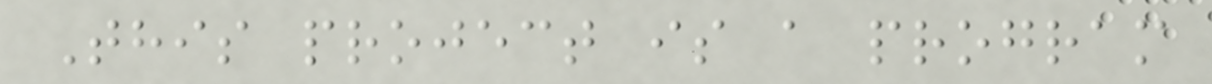This project is a program
